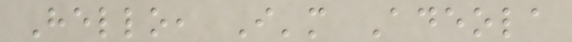Hello, I'm Adeola
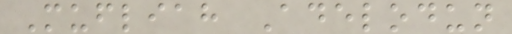Mufliah Adelodun
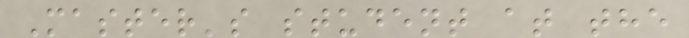Master's student at the
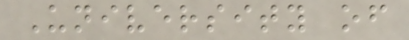University of
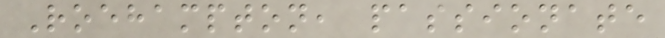Roehampton, passionate
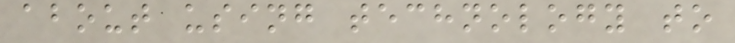about using technology to
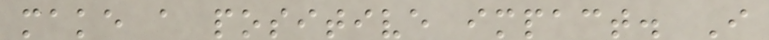make a positive impact. I
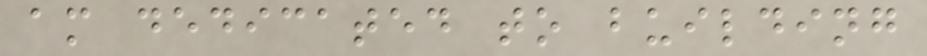am dedicated to building
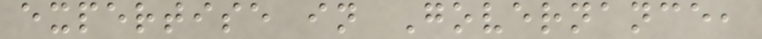expertise in Governance,
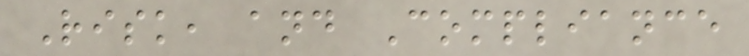Risk, and Compliance
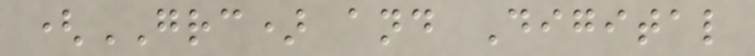(GRC) and Digital
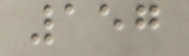157
